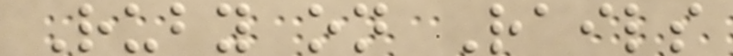Ruby on Rails
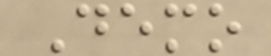Demo
